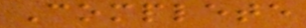Complete
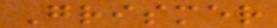Grismer
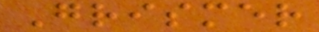Grismer
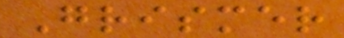Grismer
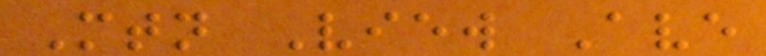Mtn View Ave
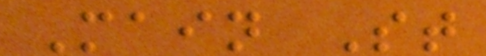Main St
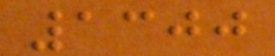1300
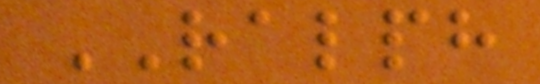RALPH
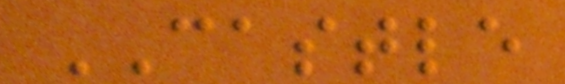CASTLE
